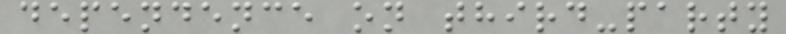dependence on third-party
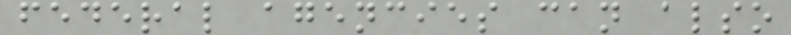federal agencies can also
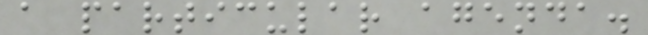a particular agenda.
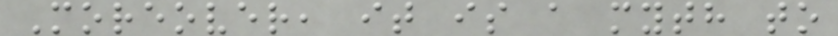Moreover, it is a myth to
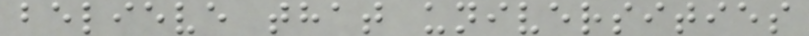believe that universities
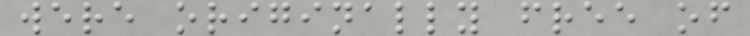were originally free of
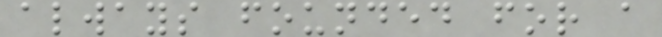always founded for a
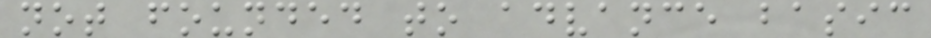not founded to advance basic
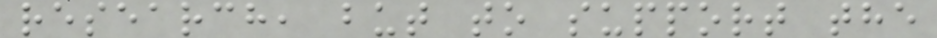research, but to support the
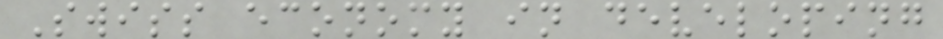Swiss economy in developing
